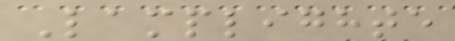Lamplighte
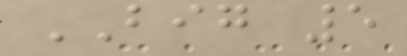BIG 5
